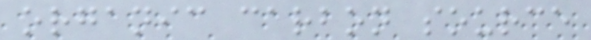organic carbon source
